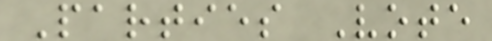Parties Vote
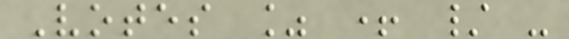Votes % + / -
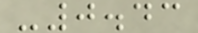-0.43
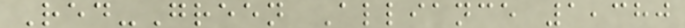Red-Green Alliance 1,380
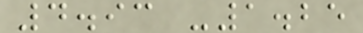4.93 -1.25
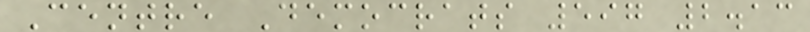Centre Democrats 597 2.13
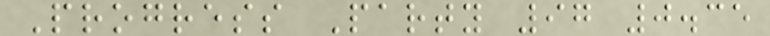Progress Party 97 0.35
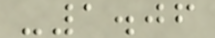-1.06
